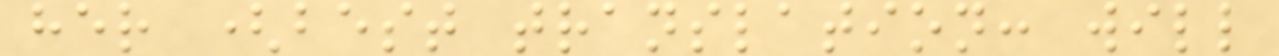her (best translation: will
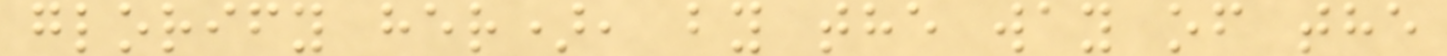glorify her), by the way of the
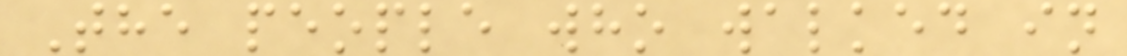The people who walked in
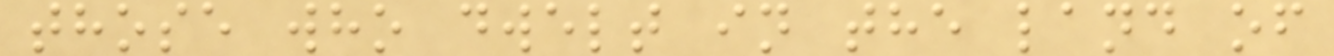those who dwelt in the land of
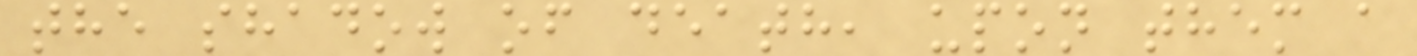the shadow of death, upon them a
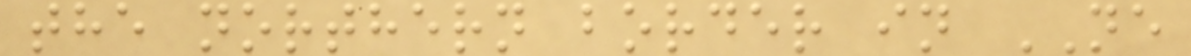the northern border in NE
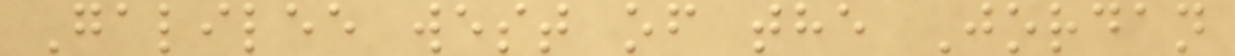Galilee west of the Jordan
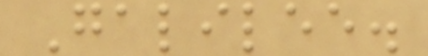Galilee.
